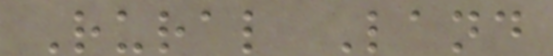Rural Land
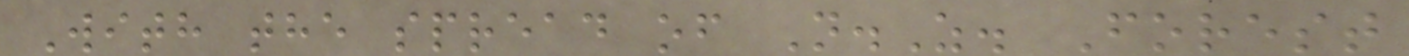With the spread of N.Z. Forest
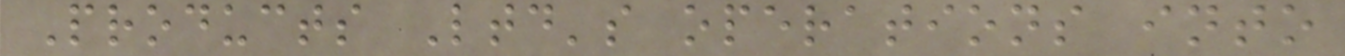Products Ltd's operations into
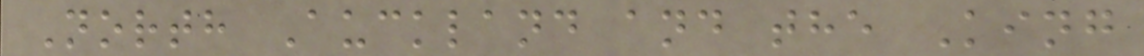North Auckland and the King
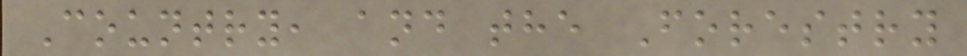Country, and the Forestry
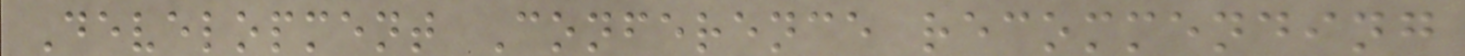Development Conference recommending
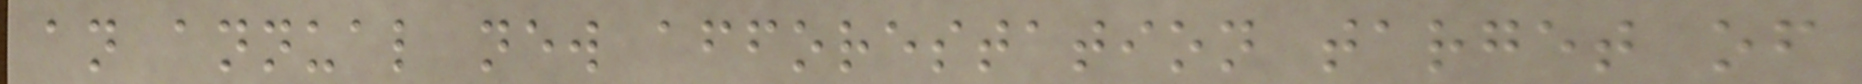an annual new afforestation target of
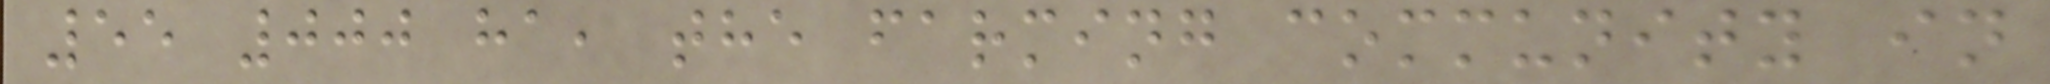55 000 ha, the farming community in
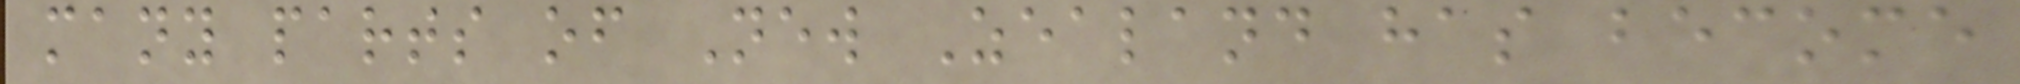many parts of New Zealand has become
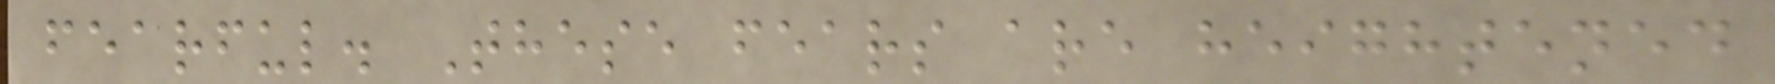fearful. These fears are heightened
